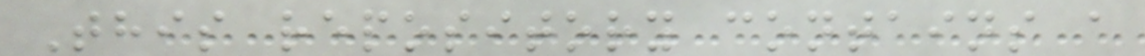This repository contains a
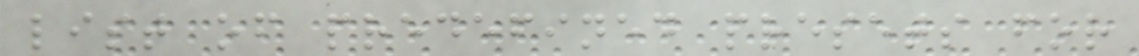list of predefined presets for
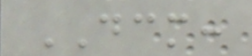DCM:
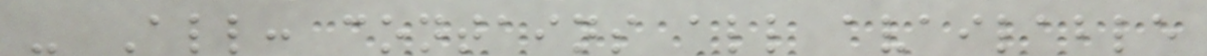- All: contains all available
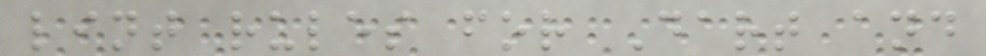lint rules for Dart and
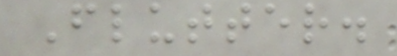Flutter.
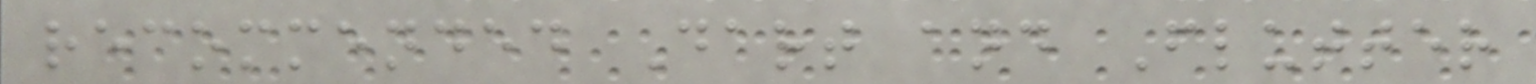recommended Dart and Flutter
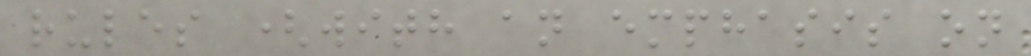rules (with an emphasis on
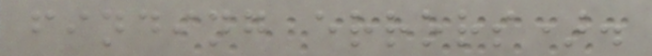finding errors).
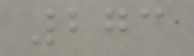273
